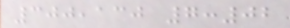300,130 7:02
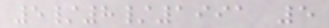5/8/1991 5
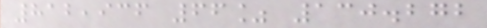812,936 66% 130.272
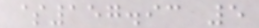$157.93 5
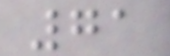71
